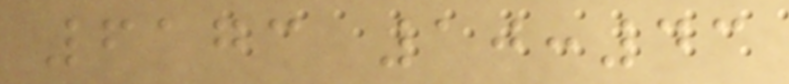6173 10:43
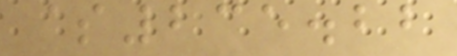$235.22
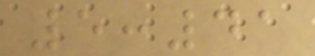5:41
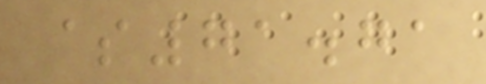$71.71
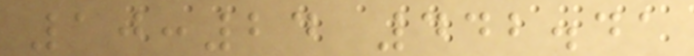10:24 442.41
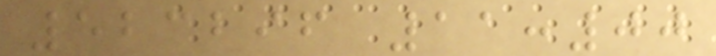523296 11:00
